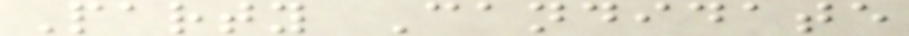Party Candidate
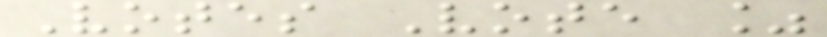Votes Vote %
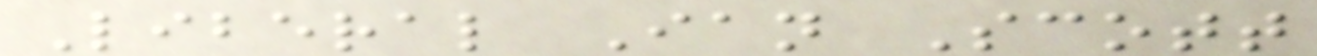Liberal Ian Scott
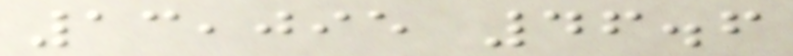13,095 46.6
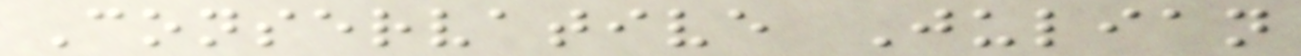Conservative Julian
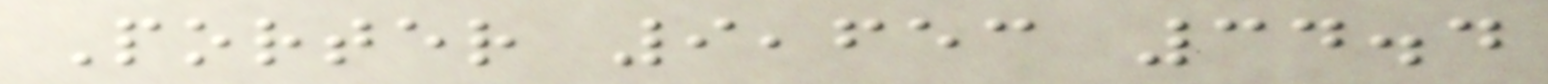Porter 9,653 34.4
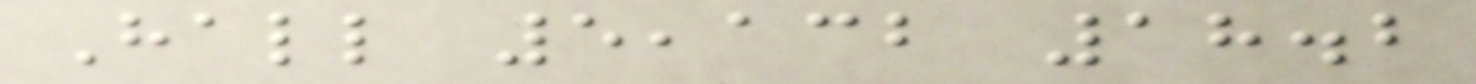Hall 5,132 18.2
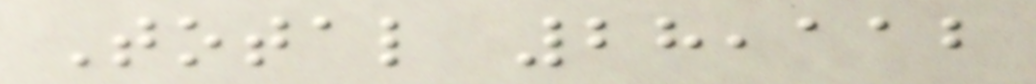Total 28,112
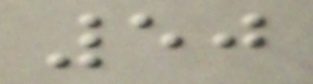50
